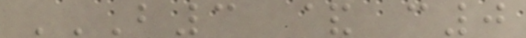B3 & C0
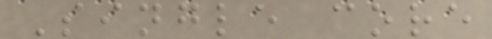Single core
